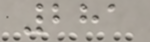281
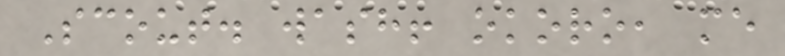Scout. wash! okoro, me
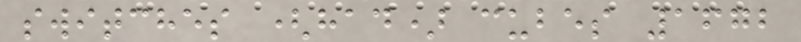switches (had) cubes 1672
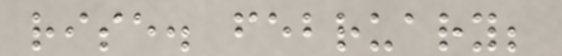rise. february;
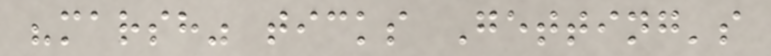"marsh" ticks Getting's
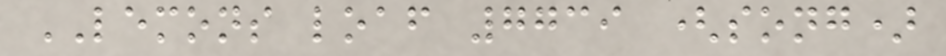LEMONS loaf 7739 (song)
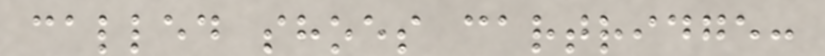called shoes cartridge:
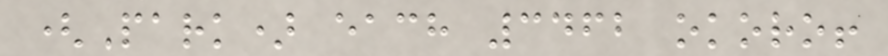(Park) each 3462 okoro!
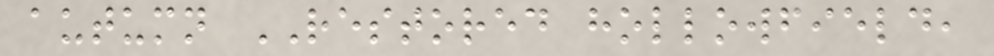autumn RESTORED hollowfield,
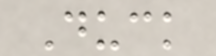Duck
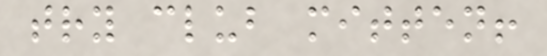try club mitten!
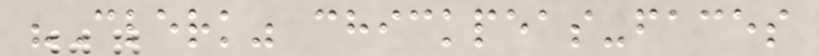"Clerk" chickpeas-faces
